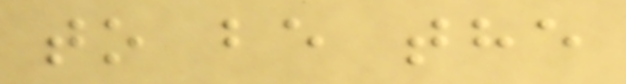to be the
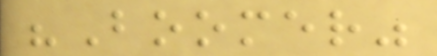"Boomer"
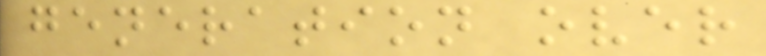generation over
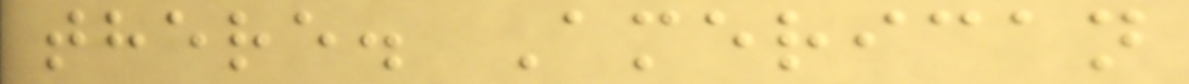there. American
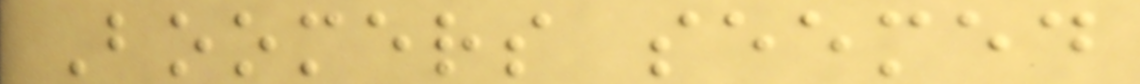Boomers seemed
